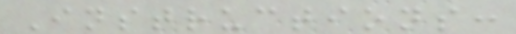Instructions:
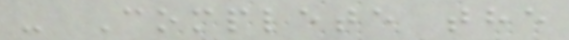- Complete the
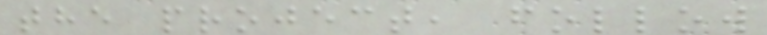the project, follow
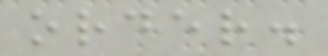order.
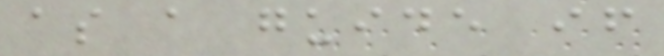as a guide if
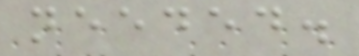needed.
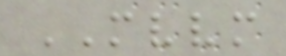MVVM
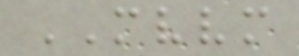MVVM
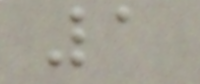1
